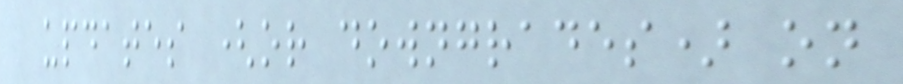updates (or downgrades) on
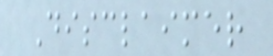Disclaimer
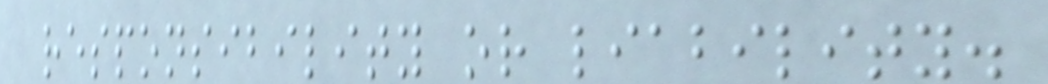responsibility or liability.
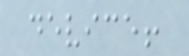device!
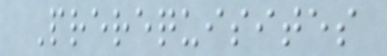Prerequisites
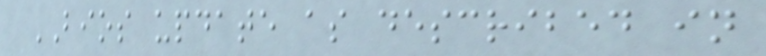BIOS update as described in
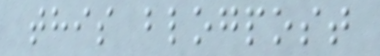this blogpost
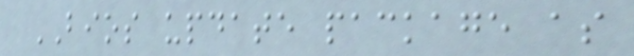BIOS update package as
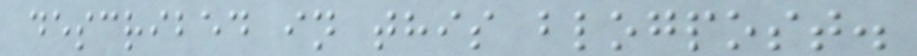described in this blogpost.
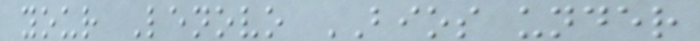your Lenovo BIOS under
